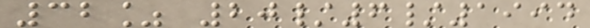32% 20/6/1994
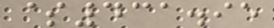$431.95
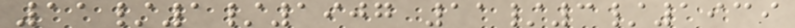11/1/1907 11/3/1939
